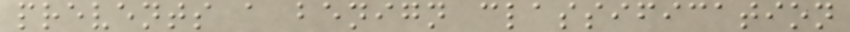prevents a benign classification
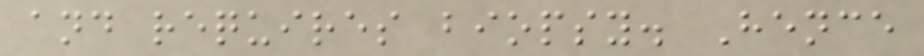and requires biopsy. Hence
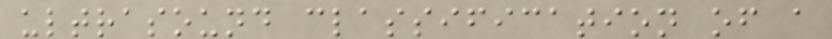ultrasound classification of a
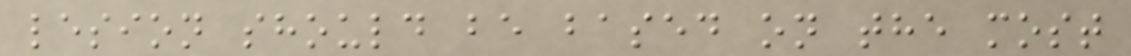lesion should be based on the most
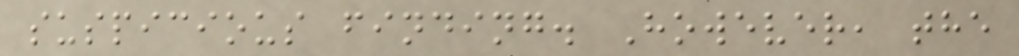suspicious finding. However, the
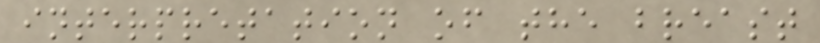interpretation of the breast
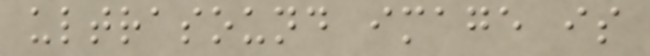ultrasound image is
